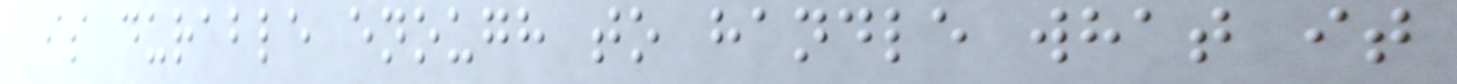is durable enough to handle what it
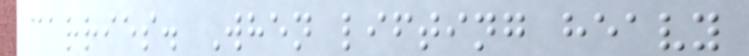carries. When lifting heavy
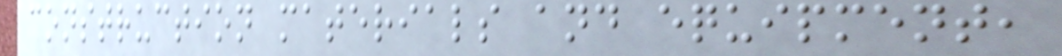construction materials and equipment,
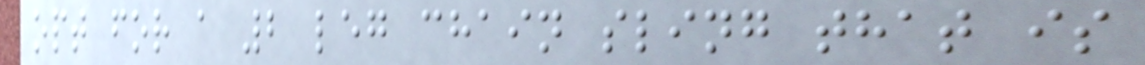opt for a 2 leg chain sling that is
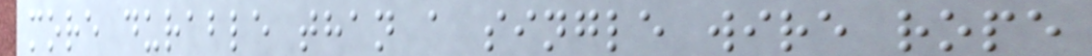more durable than a single wire rope
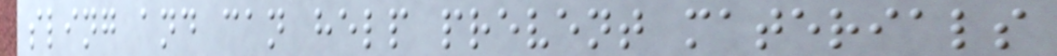sling and can help prevent materials
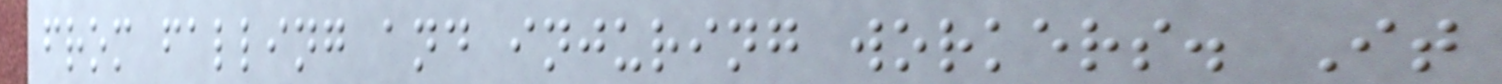from falling and injuring workers. It
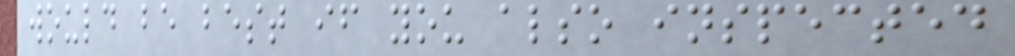would be best if you also inspected
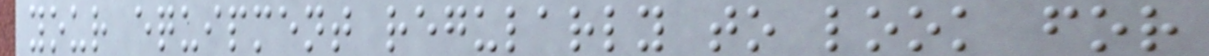your equipment regularly to look for
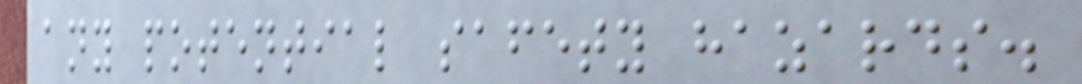any potential safety hazards.
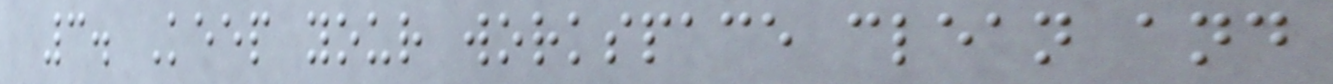3. Keep your workspace clean and
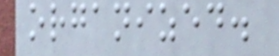organized.
